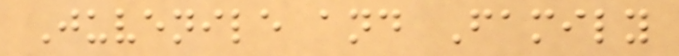Juvenile and Family
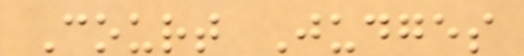Court Judges
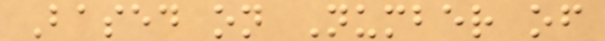Based on Number of
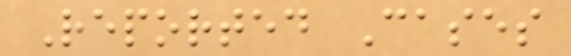Reported Cases
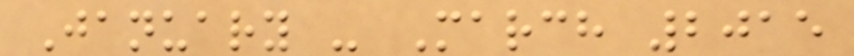January - March 2015
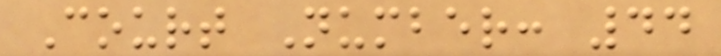Court Number: 44
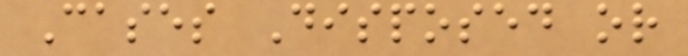Cases Disposed or
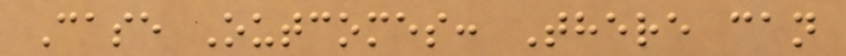Case Outcomes: There can
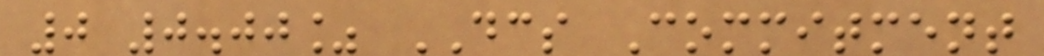0 0.00% DCS Commitment
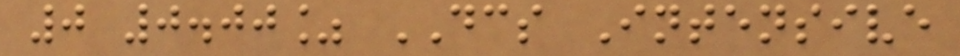0 0.00% DCS Intensive
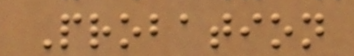Probation
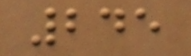245
